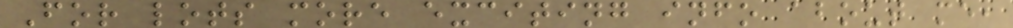For lots more exciting info about me,
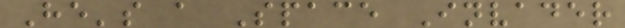He's a Space Invader
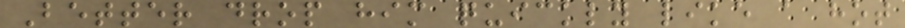Better drop him quickly like a hot
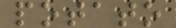potato
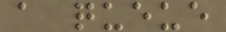a queue
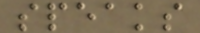speaks
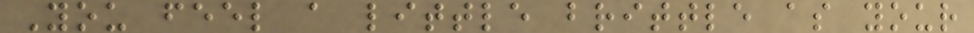You feel a little brittle as your
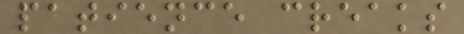patience creaks
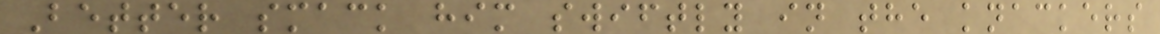Better smack him swiftly in the knackers
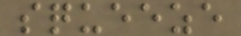squeeze
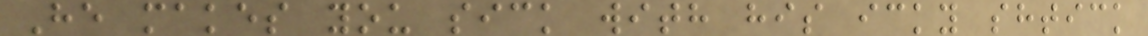He makes you sick with his icky shtick
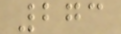273
